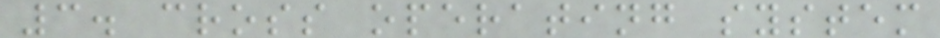3. cross operating system
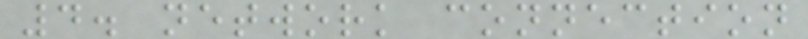4. network connection
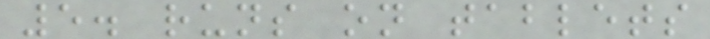5. runs on tablets
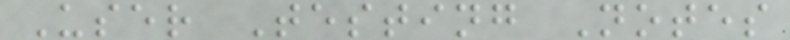User Testing Notes
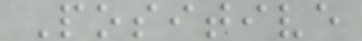Positive
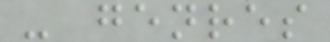- genres
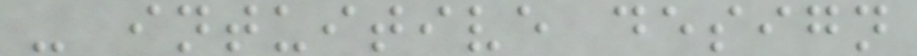- intuitive design
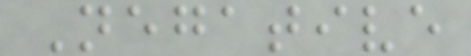Negative
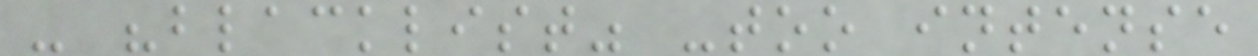- "blacklist" -too intense
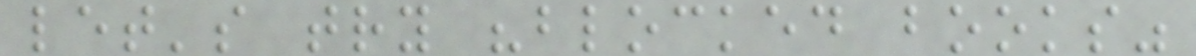let's try "blocked books"
